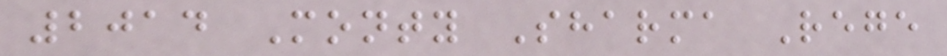2014 Monty Sharma Rege
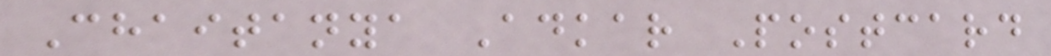Chaitanya Adkar Postcard
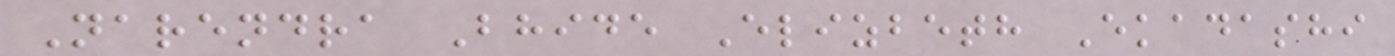Narendra Bhide Elizbeth Ekadashi
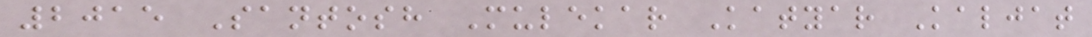2015 Santosh Mulekar Katyar Kaljat
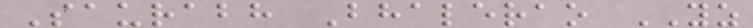Saurabh Bhalerao YZ
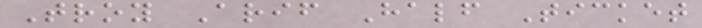Troy Arif Half Ticket
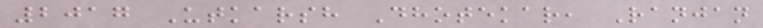2017 Utkarsh Dhotekar, Ranjan
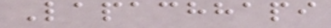Lapachhapi
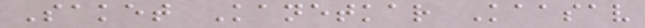Saket Kanetkar Kaasav
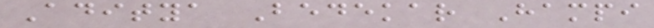Aditya Bedekar Hampi
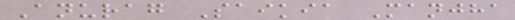Anurag Saikia Manjha
